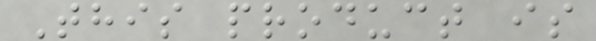This product is
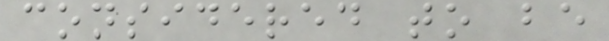considered to be
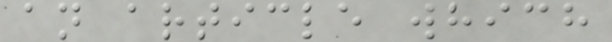an article which
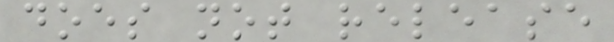does not release
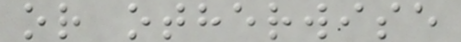or otherwise
